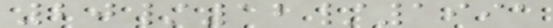20/12/1991
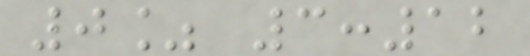0% 3:12
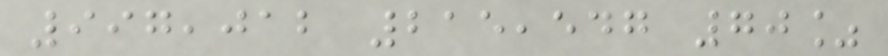997,012 215,547 70%
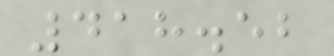418.52
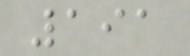191
